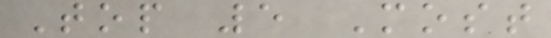Top 5 Most
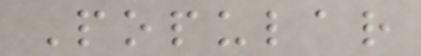Popular
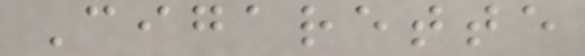Cigarette
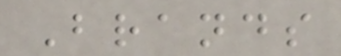Brands
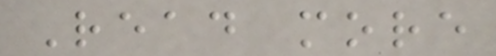Read more
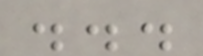...
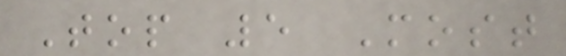Top 5 Most
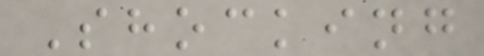Shocking
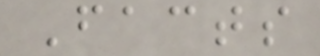Facts
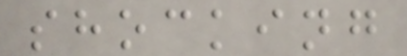shocking
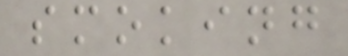smoking
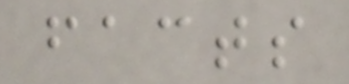facts
